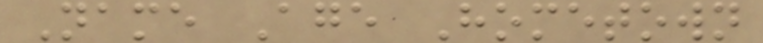Name Age Hometown
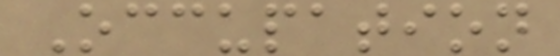Occupation
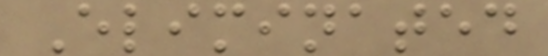Eliminated
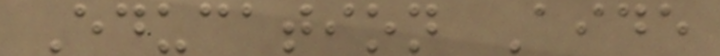Education Aide
